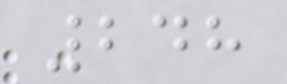248
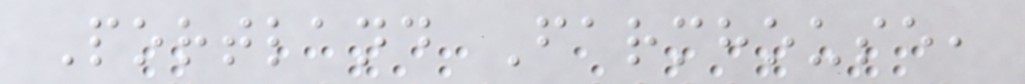Portland Farmhouse,
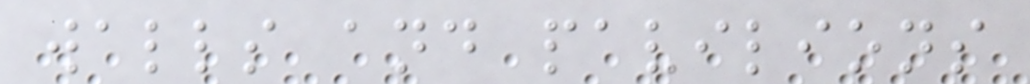walls and pavilions
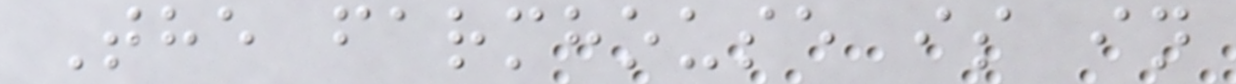The farmhouse is in
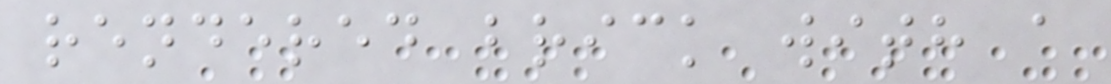rendered brick with a
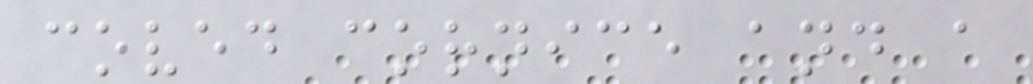coved cornice and a
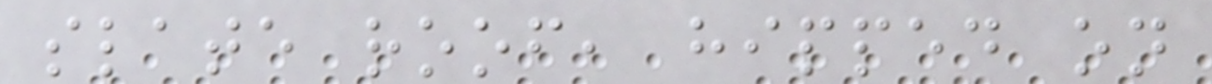slate roof, hipped on
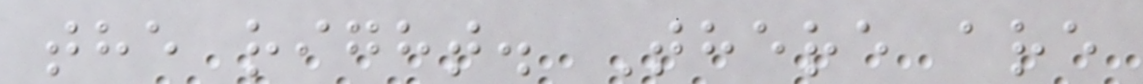the right. There are
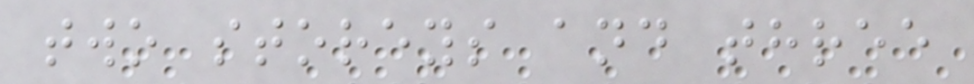two storeys and three
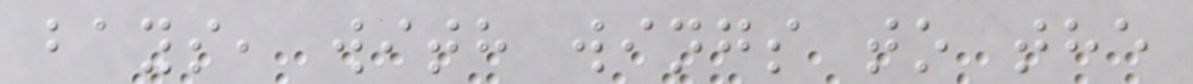bays, with wings to the
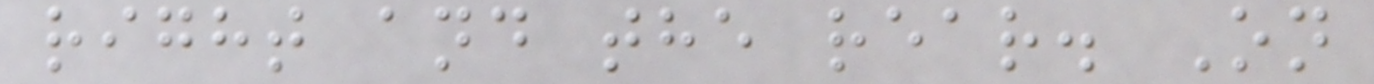right and the rear. On
